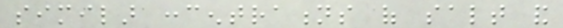similar concentrations of salt and
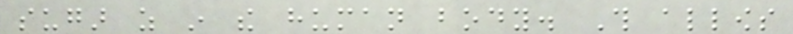sugar as in the human body. This allows
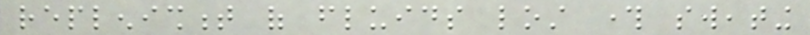replenishment of fluids lost through sweating
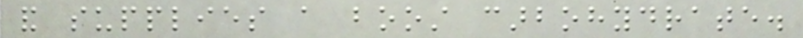and supplies a boost carbohydrate.
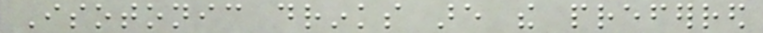Isotonic drinks are the preferred
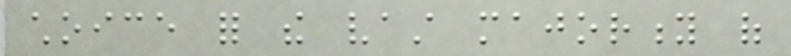choice for the vast majority of
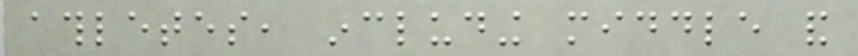athletes, including middle and
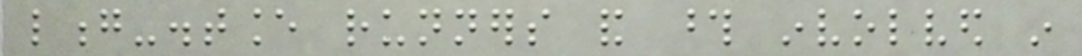long-distance runners and those involved in
